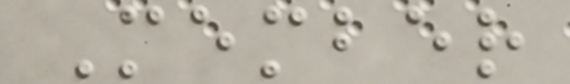Member
